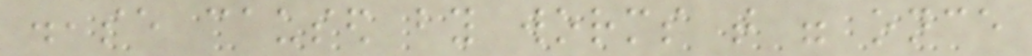disease caused by worms that were once
